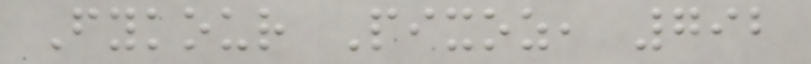Fykour Pixoz, 792
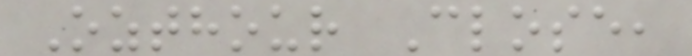Ozthour Close,
